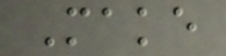Make
